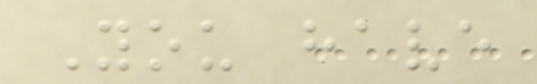You have
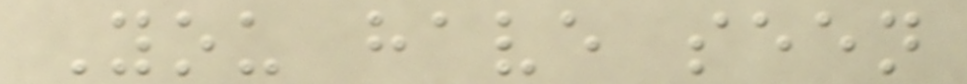You have seen
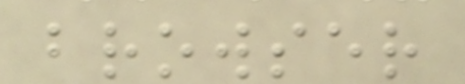browser
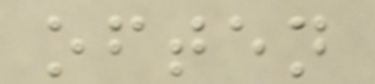often
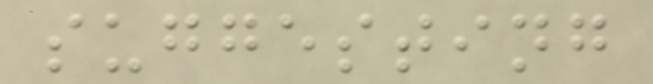suggesting
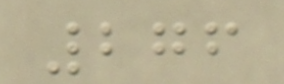276
